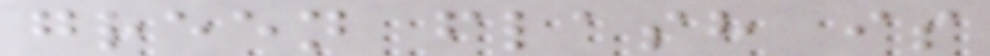green flash is
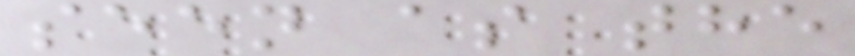seen as the
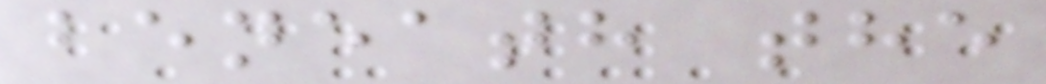beneath the
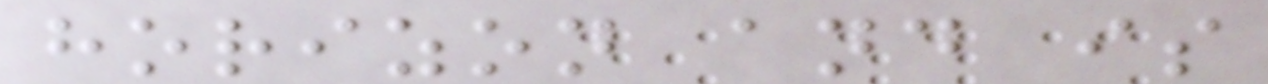horizon and is
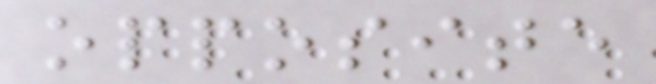opposite
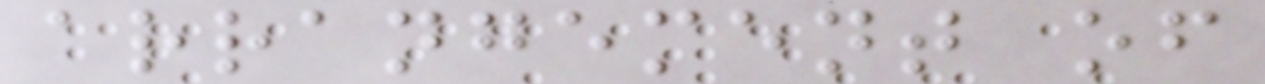arrangement of
